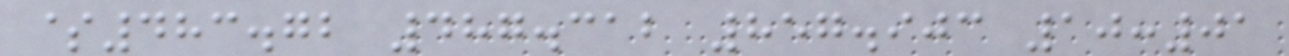$483.72 487.312 857.903 10:01
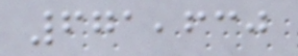671,630
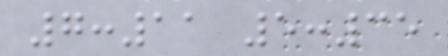7:11 5:35
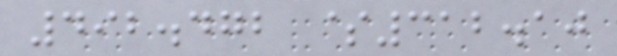492.472 $312.10
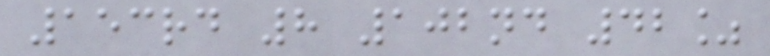153rd 8 102nd 42%
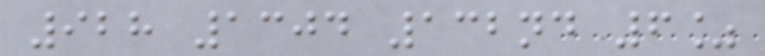928 1304 132nd 6%
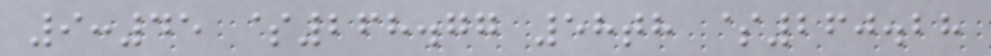9:45 $268.77 58th $260.28
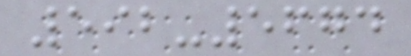592-5674
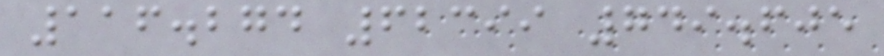116.274 62399 749.605
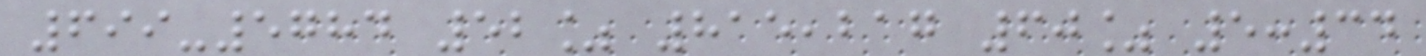699-5784 52% 815,217 60% 5:34
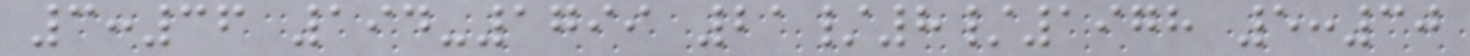3:36 194-1799 21/8/1978 5:30
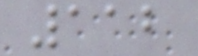112
